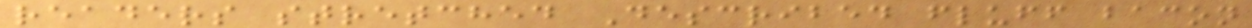readers stretched Described fluff bacon
